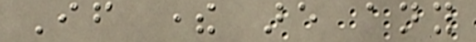If there are any
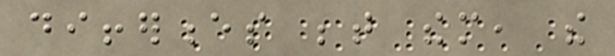differences between them, the
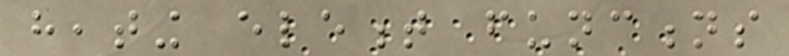heating element functions
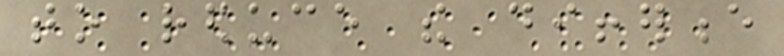to reduce the difference
